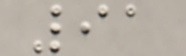91
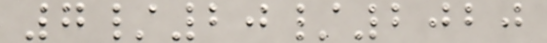7/20/2020
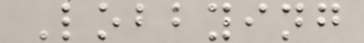Lobbying
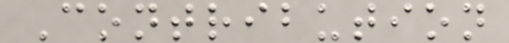Contribution
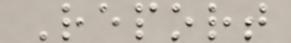Report
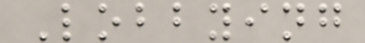Lobbying
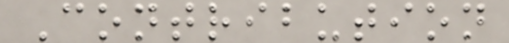Contribution
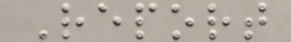Report
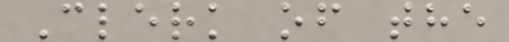Clerk of the
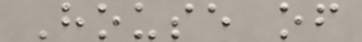House of
